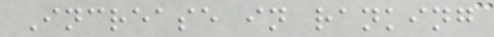Increase in ranking
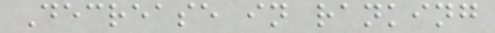Decrease in ranking
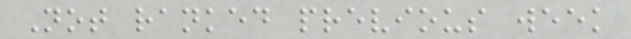Not ranked previous week
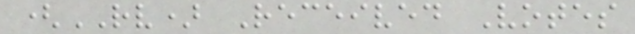(RV) Received Votes
